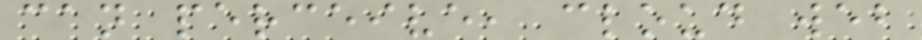can perceive, cloud web
